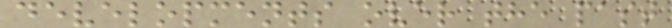developments over the past
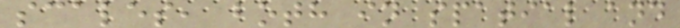scales, both in spatial and
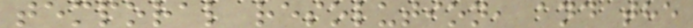temporal resolution, and the
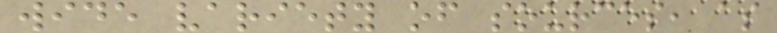wide variety of sources, as
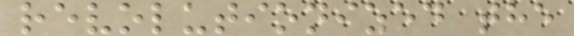revolutionized the
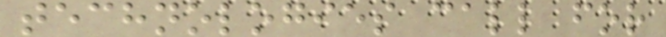technologies call for
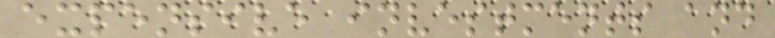expensive investments and
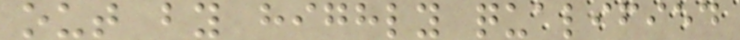out by highly qualified
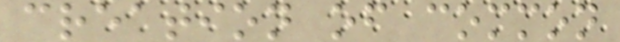creation of common
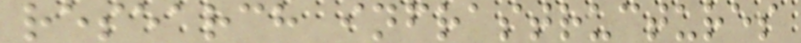research infrastructures
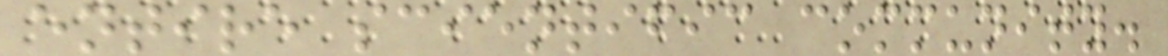entire scientific community.
